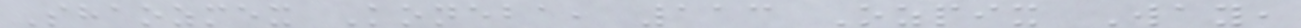Shaozmex Koneba, 113 Ozpix Way,
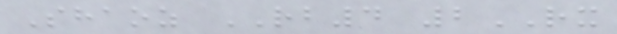Shaoz RB4 2RX
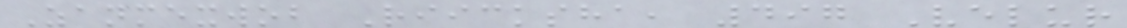Zanmexwob Riicksha, 497 Velur
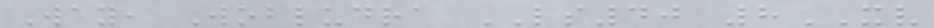Way, Wobludra LS40 8XV
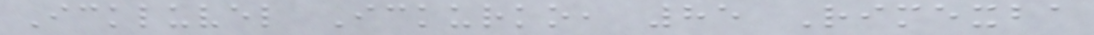Ickluvel Ickurko, 85 Rimexba
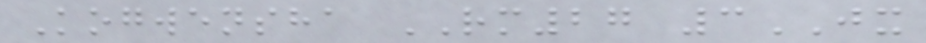Kogwensha RM27 3JX
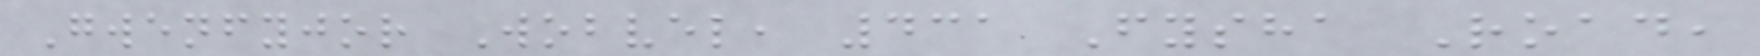Gwenfyjor Wobvel, 431 Fysha Road,
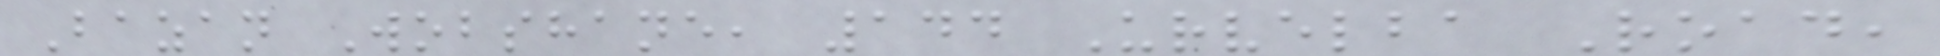Bazan Wobshane, 144 Urvelba Road,
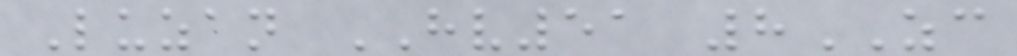Luzan HV51 8ZC
